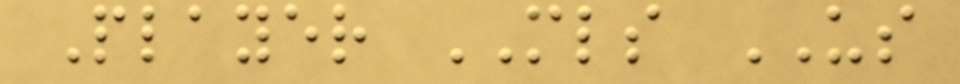Player MLS US
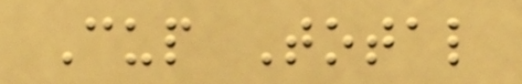Cup Total
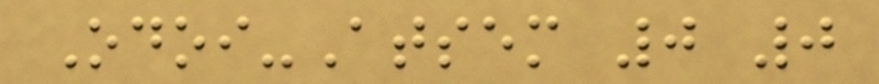Odoi-Atsem 0 0
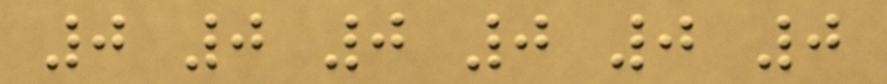0 0 0 0 0 0
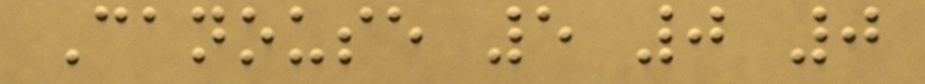Canouse 5 0 0
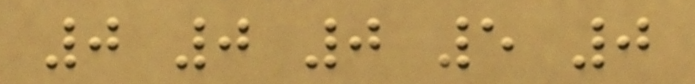0 0 0 5 0
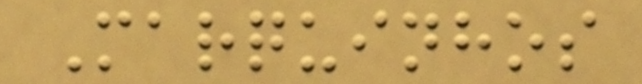Marquinhos
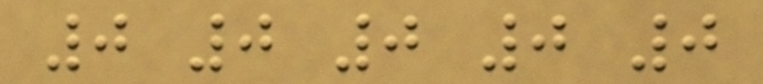0 0 0 0 0
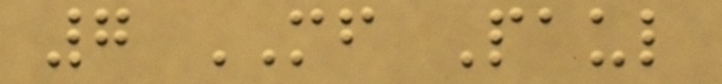7 MF Paul
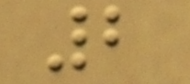2
